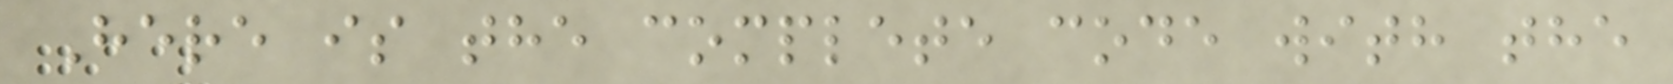Here is the complete code with the
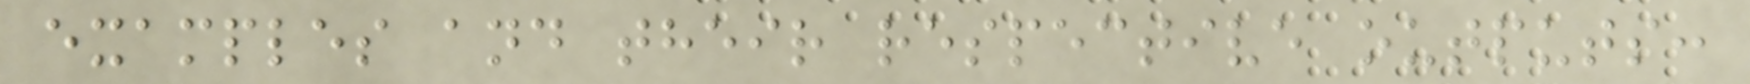examples and their respective outputs:
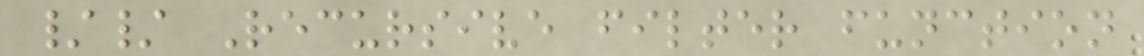// Recursive filter function
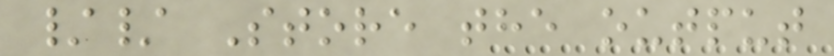// Store the output
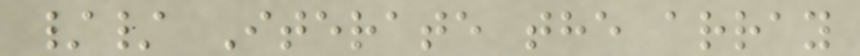// Iterate the array
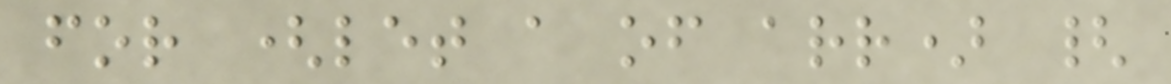for (let a of arr) {
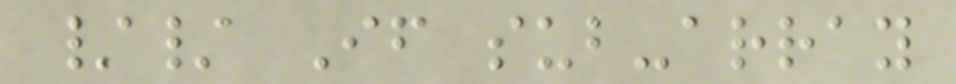// If sub-array
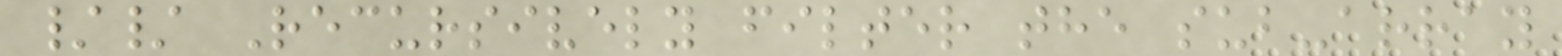// Recursively filter the sub-array
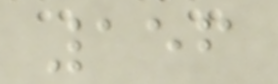156
